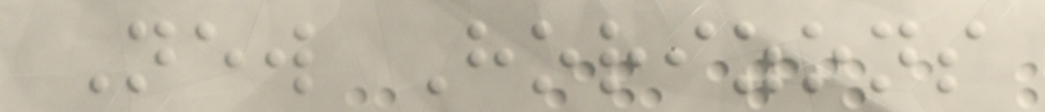New Horizons
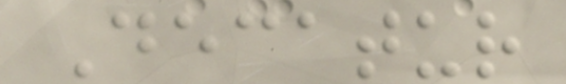Decatur
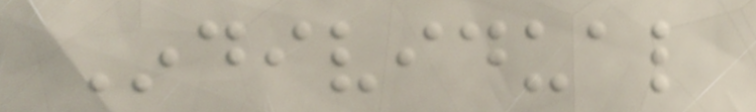Individual
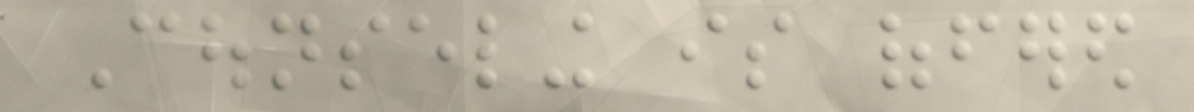Counseling is offered
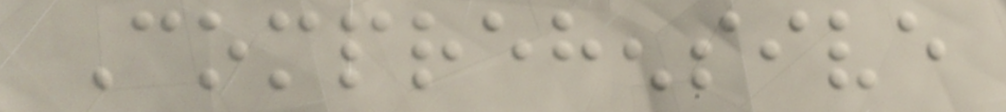Comprehensive
